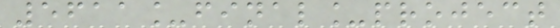5611_final_project
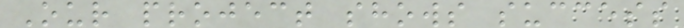Our project shows success
